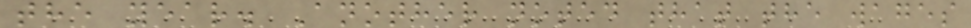the year. Another noted that the wages
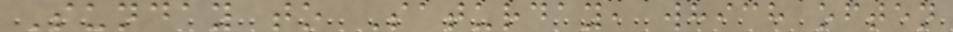Sunday to Saturday, which often
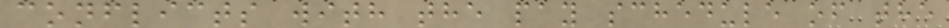conflicts with the pay schedule of the
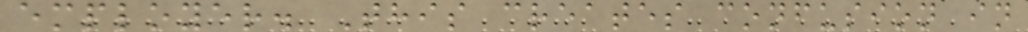employer. This creates confusion in
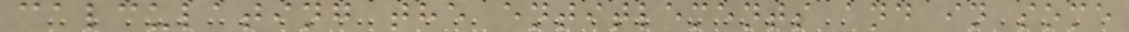calculating the entitlements and in some
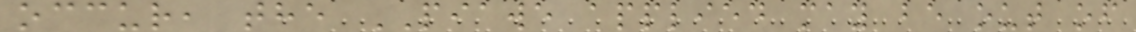occur, the PIAWE applied may be out of
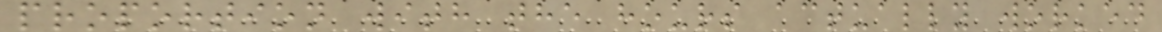proportion with the hours actually worked
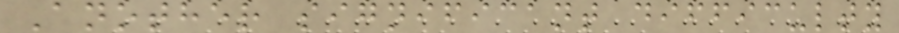Another significant difficulty
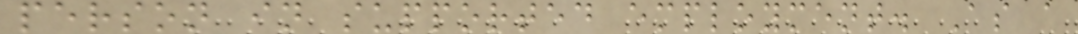person in supported employment. As a
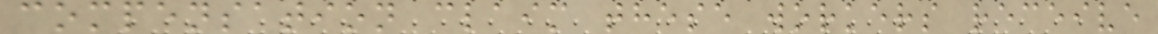compensation claim these workers receive
